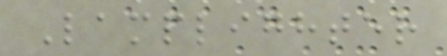Lamplighter
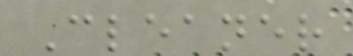Cleaner
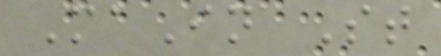MaIn St
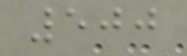500
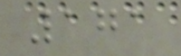171
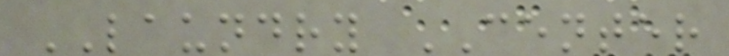LAUNDRY CENTER
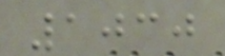1030
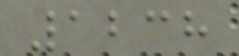1238
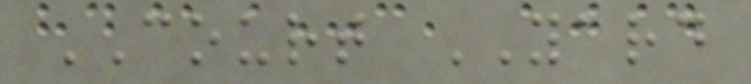COURT YARD
